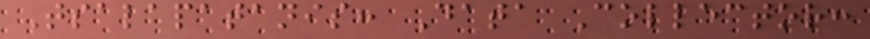Tsalapatanis: Data Collector:
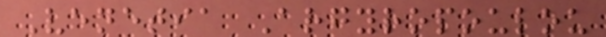Venetia Argyropoulou
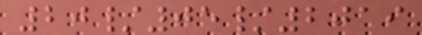20/05/2019
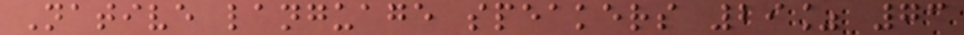Native language speakers 29% 73
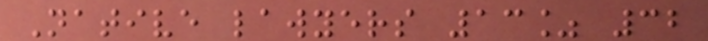Native lawyers 13% 32
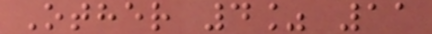Other 4% 11
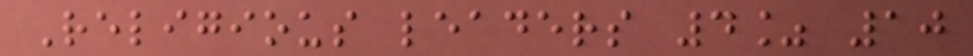Religious leaders 4% 10
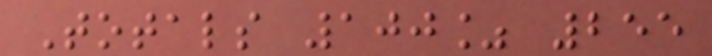Totals 100% 255
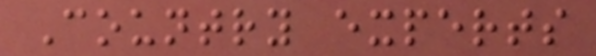Country experts
